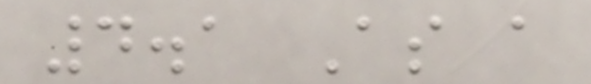4.1 As a
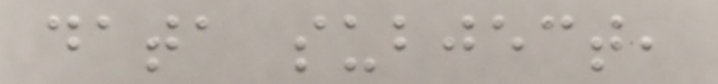data subject,
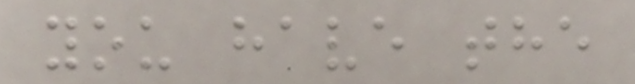you have the
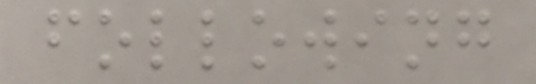following
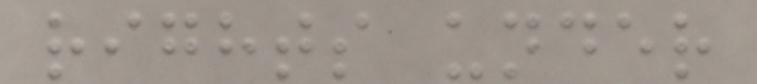rights under
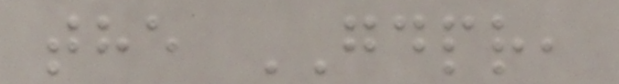the GDPR,
